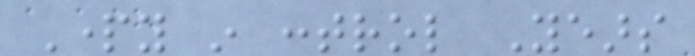Party in control Years
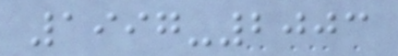1997-2003
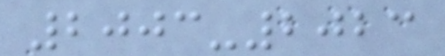2003-2023
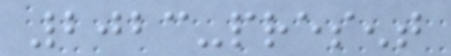2023-present
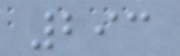293
